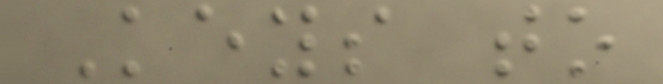Keys to
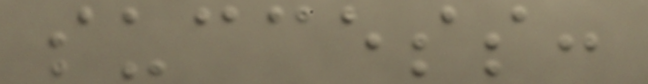success:
